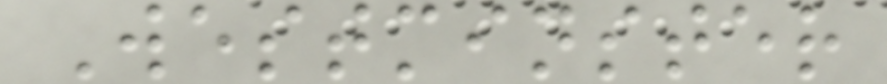Westminster
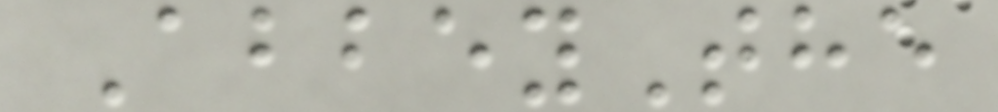AbbeyThe
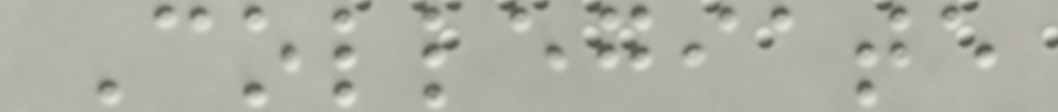Collegiate
